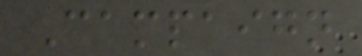Campaign
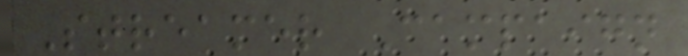Streamer Campaign
